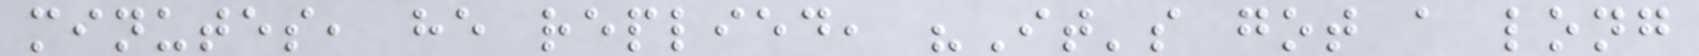minutes, he replied, "It's got a long
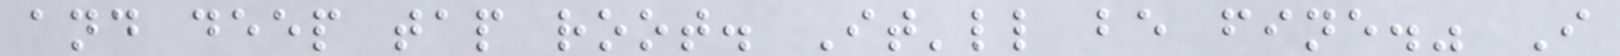and deep tap root. It'll be fine." I
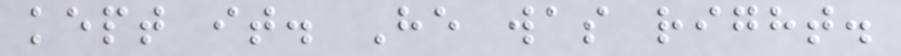kept it. He was right.
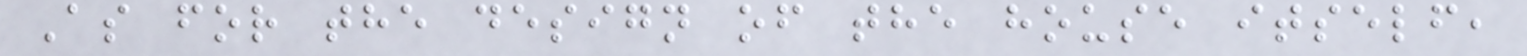As for the design of the house itself,
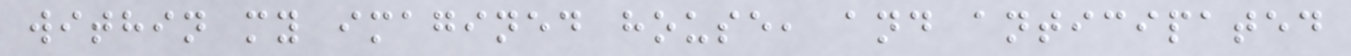within my imagined house, and anticipated
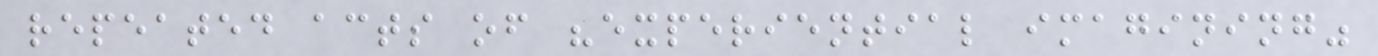repeated acts of "experiential imagining"
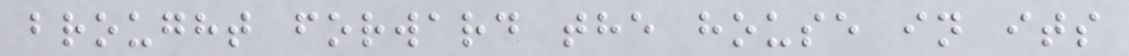brought forward the house in its
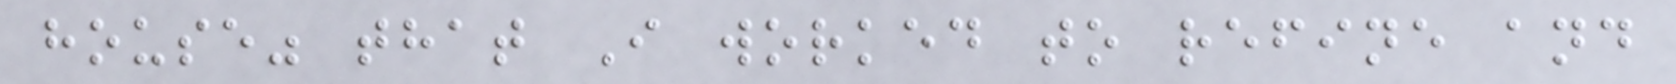house" that I worked to refine and
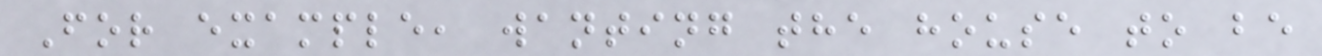For example, wanting the house to be
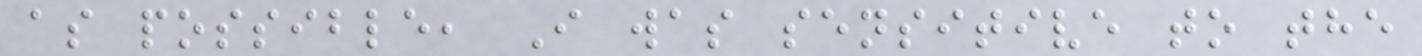as possible, I was sensitive to the
